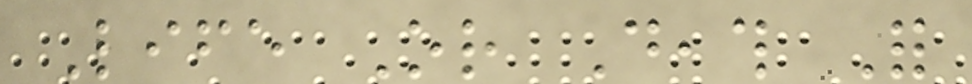Life Or Death For
